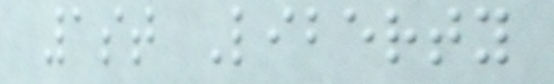1st Liberty
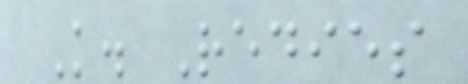K. Redies
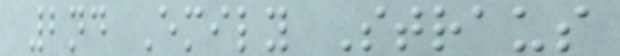2nd Emily Straus
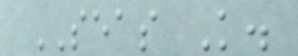SEAS K.
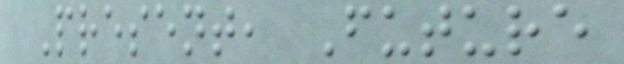Present, Future
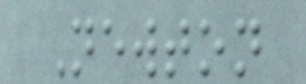Newton
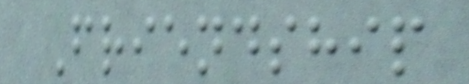Friendship
